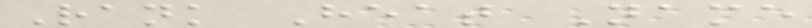Rank Heat Name
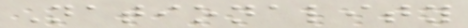Nationality
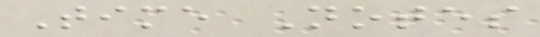Time Notes
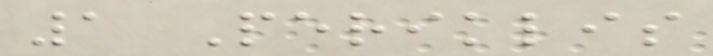1 Periklis
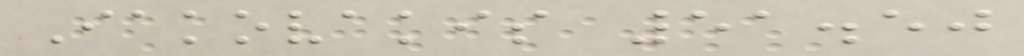Iakovakis 51.50
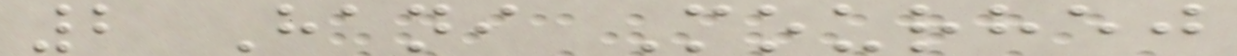2 Hani Mourhej
